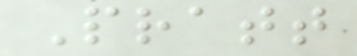Pratt
